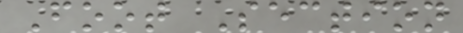Foot Section
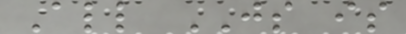All JS is
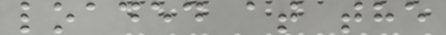loaded at the
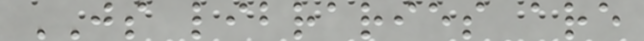JS libraries are
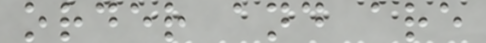order and are
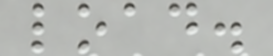load.
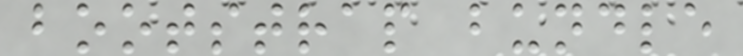bootstrap bundle
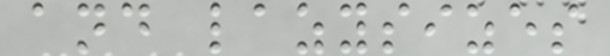and lazysizes
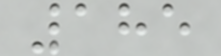185
